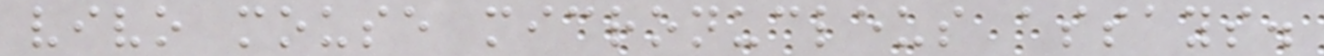vivo mouse micronucleus assays.
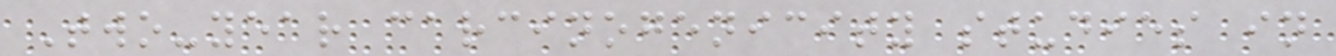Two-year carcinogenicity studies in
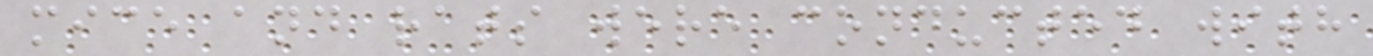mice and rats were conducted with
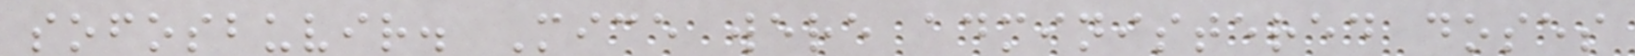sofosbuvir. Mice were administered doses
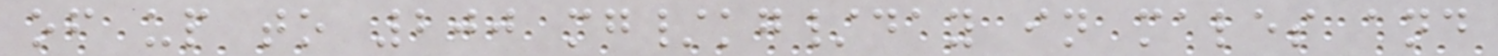of up to 200 mg/kg/day in males and
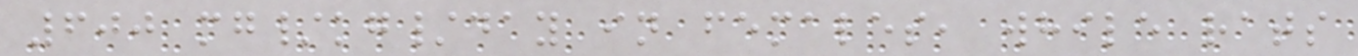600 mg/kg/day in females, while rats
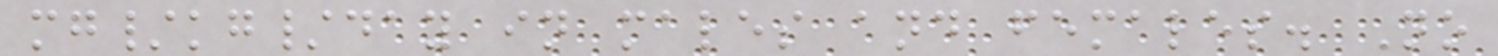mg/kg/day in males and females. No
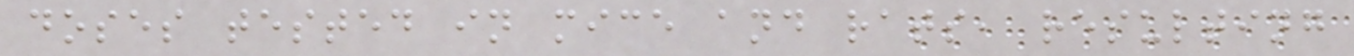doses tested in mice and rats, resulting
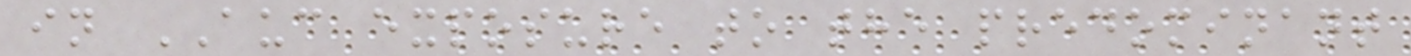in AUC exposure to the predominant
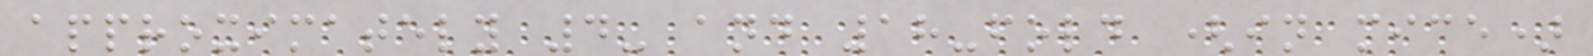approximately 4- and 18-fold (in mice)
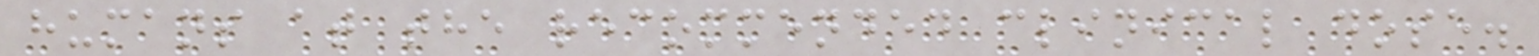humans at the recommended clinical dose.
